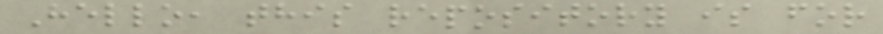Hello, this repository is for
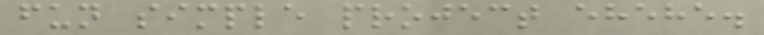fun simple project ehehe.
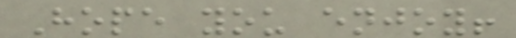Hope you enjoy!
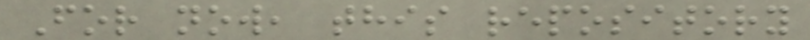For now, this repository
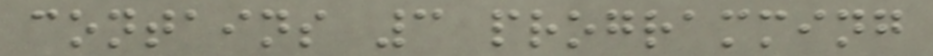contains 3 programming
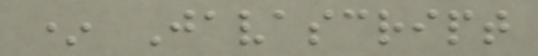* Javascript
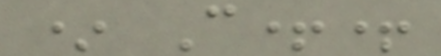* C++
